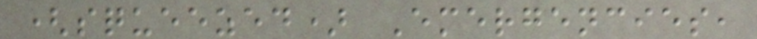(squeezed) Emergencies,
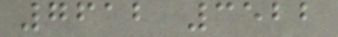7612 3522
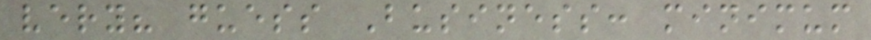very? guess Business: minimum
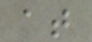at
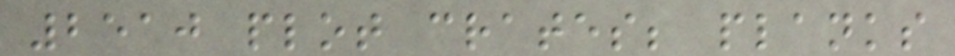2510 plot crates; planks
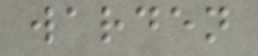warden
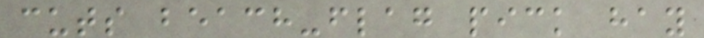cuts beach-flag pick hay
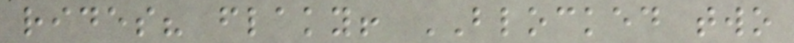rides? flaky! BLOCKED two
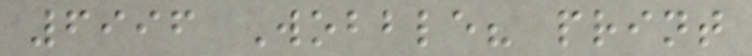6996 Wobble? print
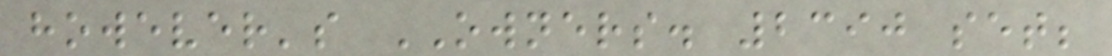however's OWNERS. 2390 set;
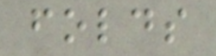folds
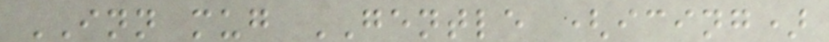INN mug GENTLE (icing)
